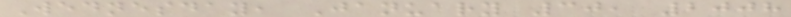Wednesday, January 30, 2008
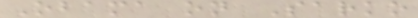Obama on Sarko
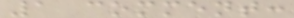1 comment:
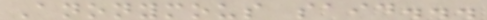Anonymous said...
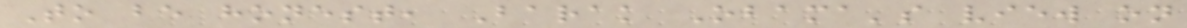To be honest, Barak Obama's view on
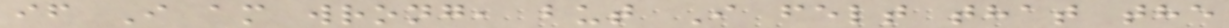if I am wrong, but I felt that the
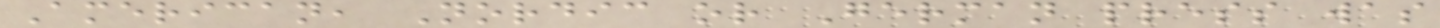American, Nordic or German press was
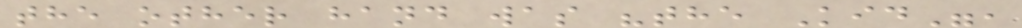the other hand was "the Kid",
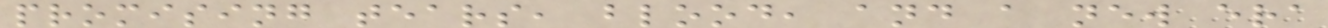promising tears, blood, and a new era
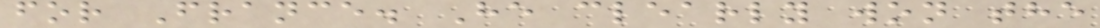for France. He clearly won the
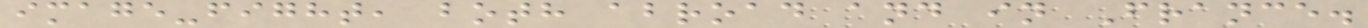image-fight, both abroad and in France.
